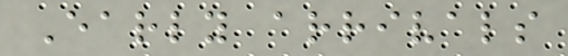Early arrivals
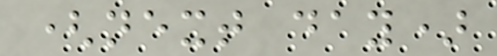(next day)
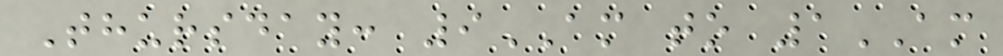Thursday: 9AM to 1AM
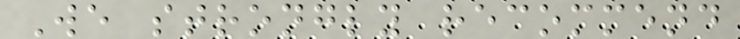We strongly recommend
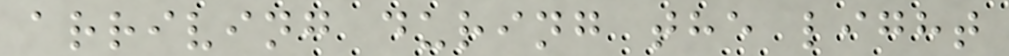arriving during the light
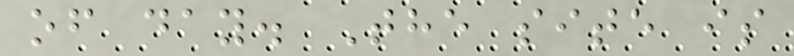of day. The site is
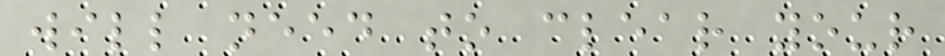will need to clear your
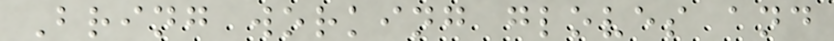Bring working gloves and
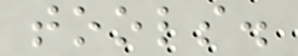tools.
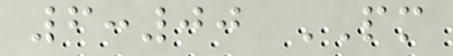6:00 PM
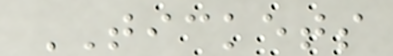TICKETS
